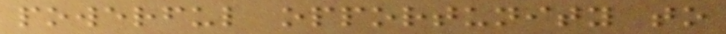powerful opportunity to
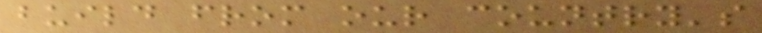build from our country's
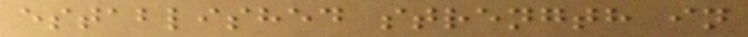established strength in
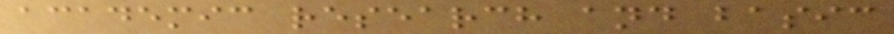academic research and basic
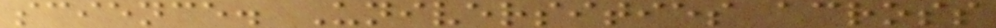science. Universities across
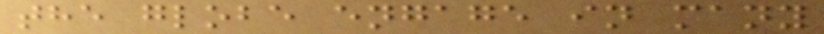the globe engage in many
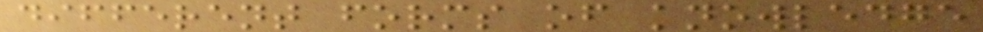different forms of knowledge
